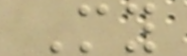My
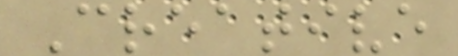Creative
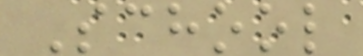School
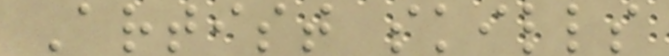Artist skills
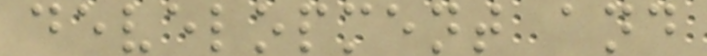development and
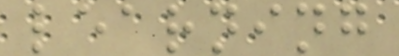learning
